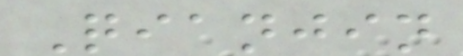Qianjin
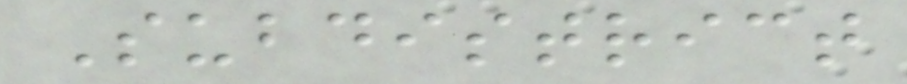Subdistrict
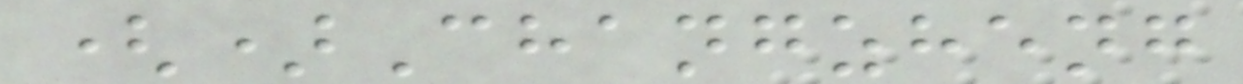()Changzheng
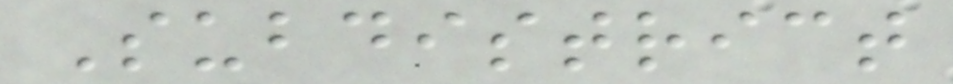Subdistrict
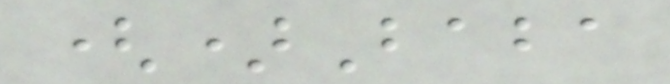()Baba
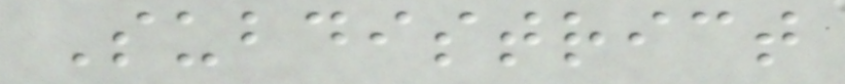Subdistrict
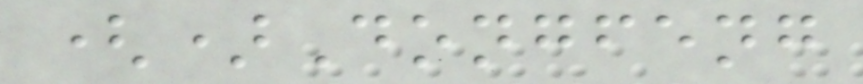()Dongfeng
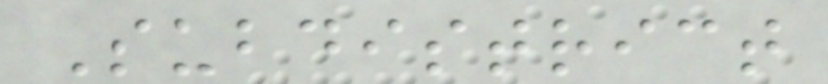Subdistrict
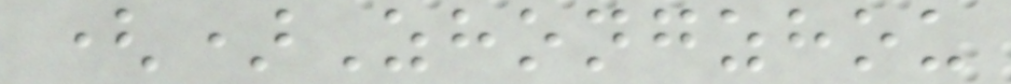()Zhongzhou
